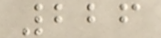226
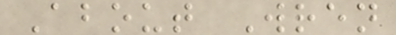About Wren
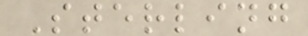Sterling
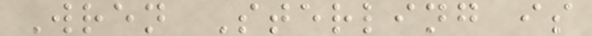Wren Sterling is
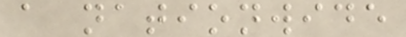a nationwide
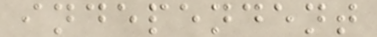independent
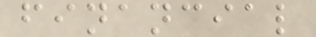financial
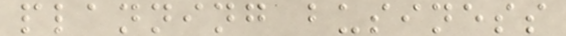planning business
